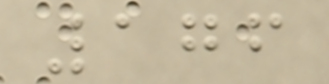176
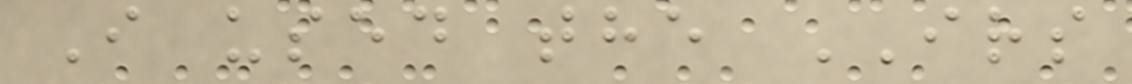I used the IRS
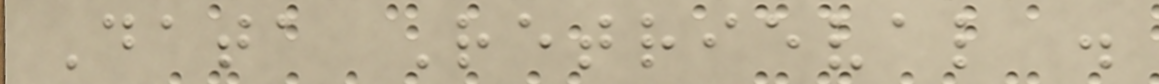Data Retrieval .
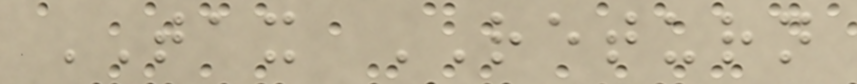TAX RETURN
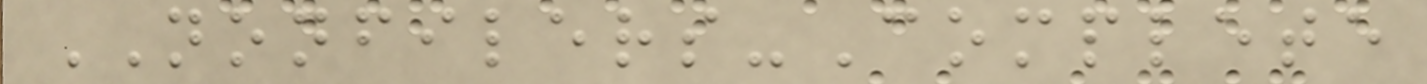NONFILERS-Complete
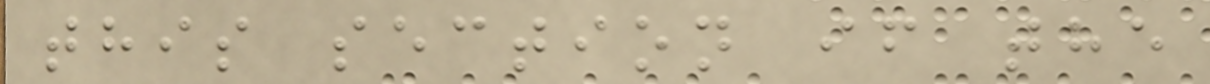this section if the
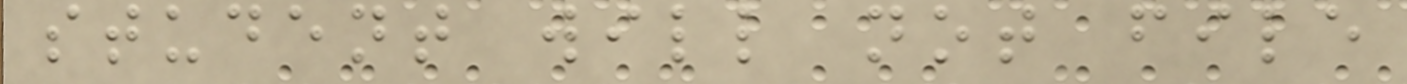student will not file
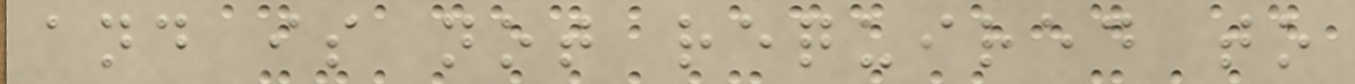and is not required to
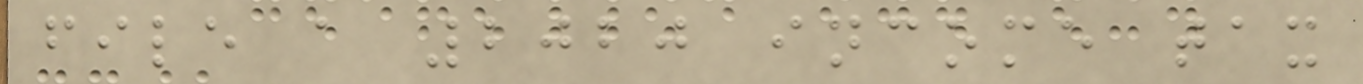file a 2020 income tax
